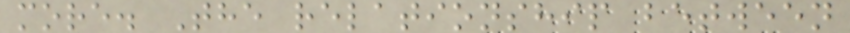more. The relationship between
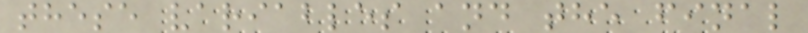these variables and the final
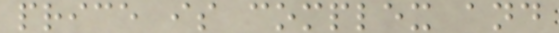price is complex and
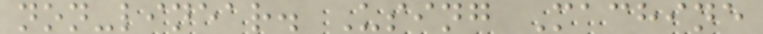non-linear. Using Machine
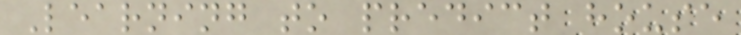Learning to predict house
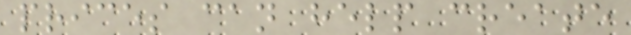prices can help create
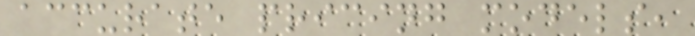accurate pricing models,
